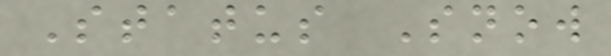Status Snow
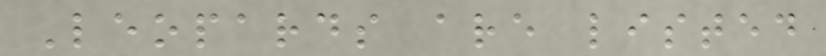Leopards are listed
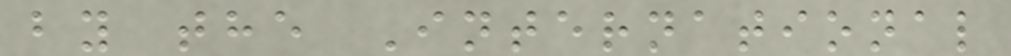by the International
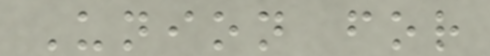Union for
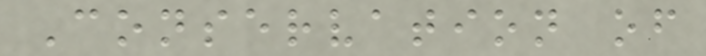Conservation of
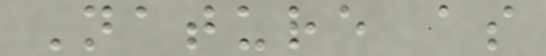Nature as
